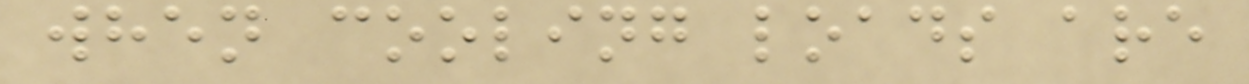when cooling loads are
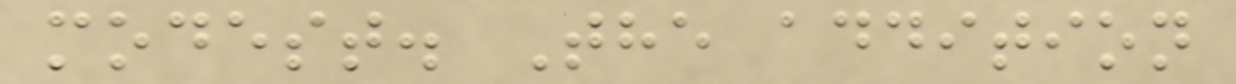modest. The addition
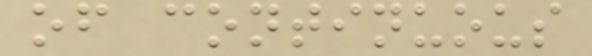of continuous
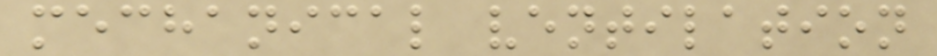mechanical ventilation
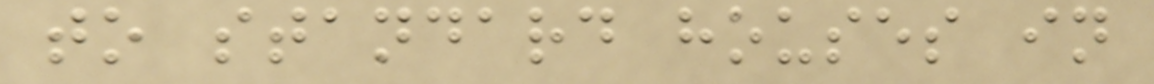to standard houses in
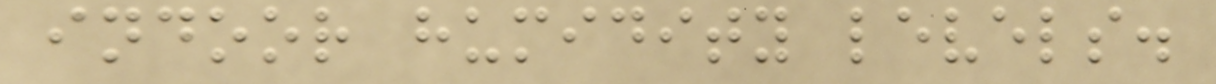indoor humidity levels.
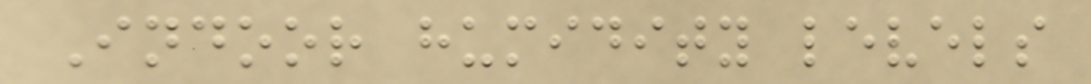Indoor humidity levels
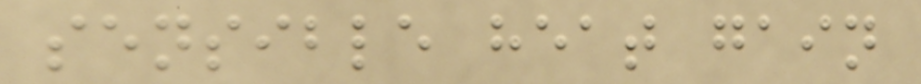sensible heat gain
